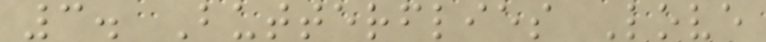3. Butterflies Love
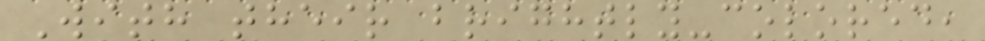With their brightly-colored,
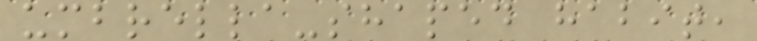umbrella-shaped habit,
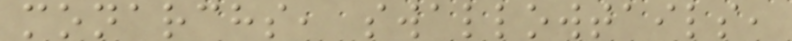monarchs, swallowtails,
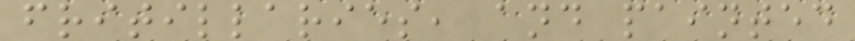fritillaries, and painted
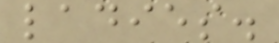ladies.
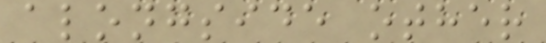alongside other
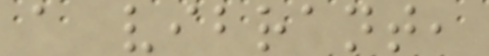a vibrant,
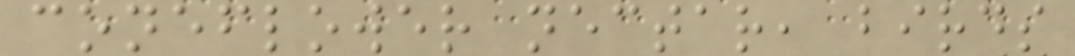coneflower nectar, birds
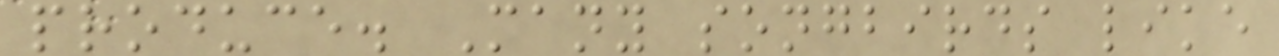produce. Many songbirds like
